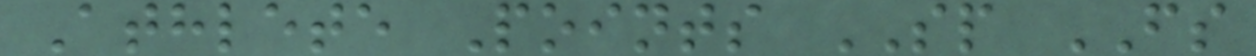Athlete Points SP FS
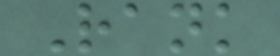Rank
